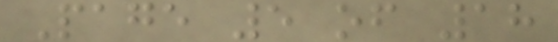Page 5 of 18
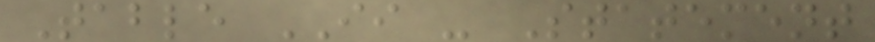Table II - Statement
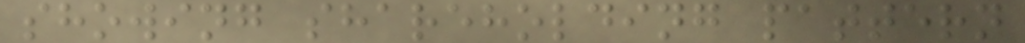showing shareholding pattern
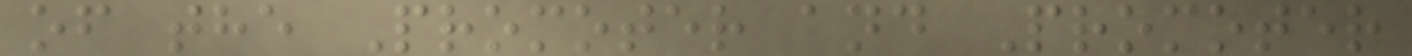of the Promoter and Promoter
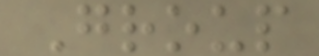Group
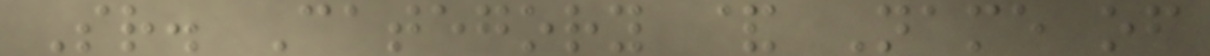Sr. Category & Name of
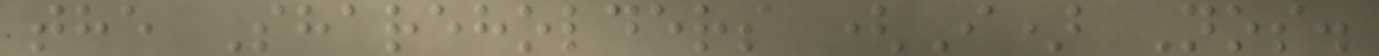the Shareholders (I) Nos.
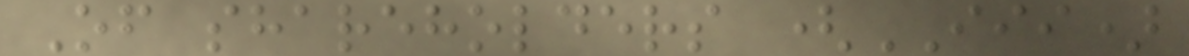Of shareholders (III)
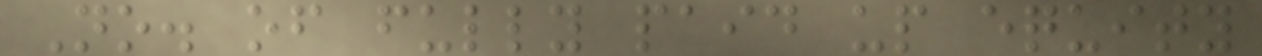No. of fully paid up equity
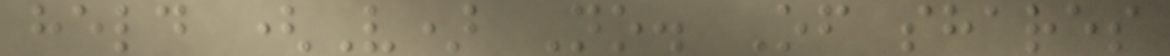held (V) No. Of shares
